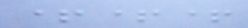+++
